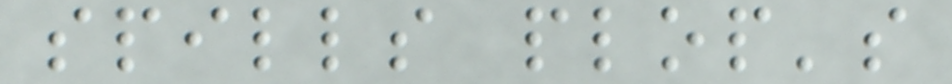spills plop's
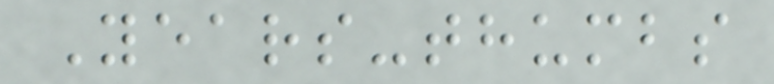Years-thumbs
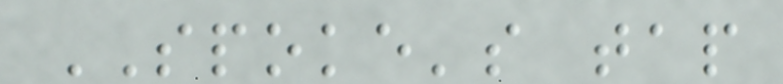SPOKE's tap
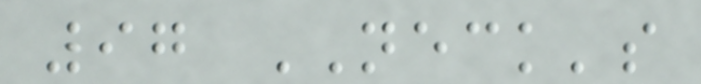97 NECK's
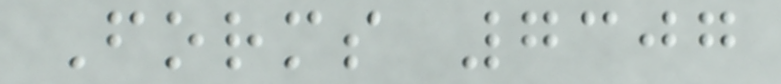Forms 7307
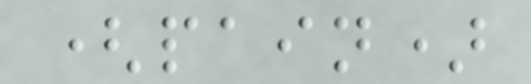(pain)
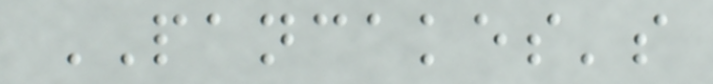PANCAKES's
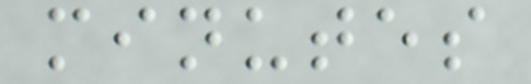minutes
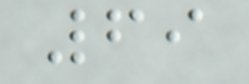69
